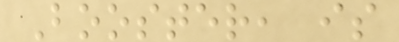Booster, is
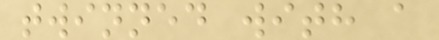twinned with a
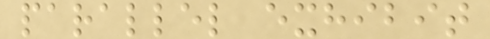parallel exhibit
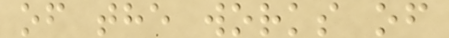of the works of
